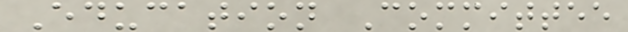Education Committee
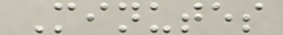Minutes
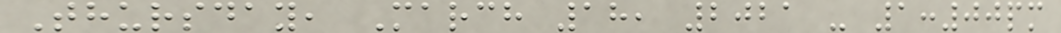Thursday, March 18, 2021 - 1:00pm
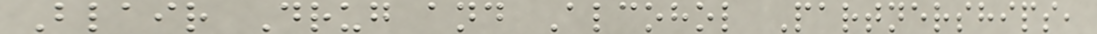Blair Drug and Alcohol Partnerships,
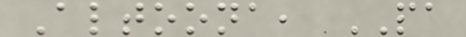Altoona, PA
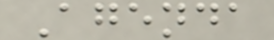Agenda
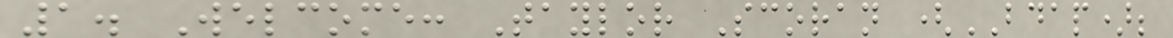1. Welcome: Taylor Scoran (BDAP);
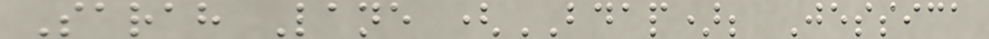Sarah Lane (BDAP); Jessica
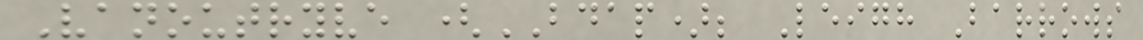Vanoutryve (BDAP); Leigh Barrows
